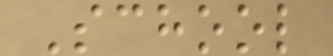School
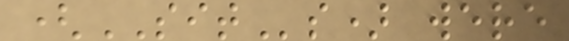(SITs) were
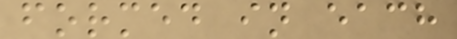formed in each
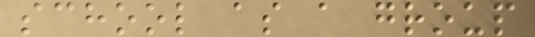school as a group
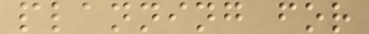planning for
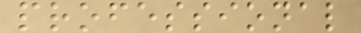professional
